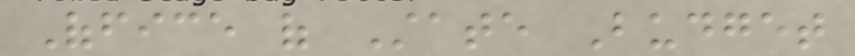Office of State Budget
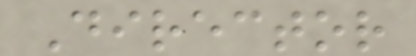Director
